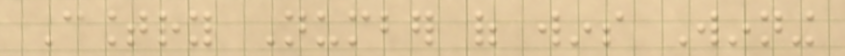Country Number of wins Winning
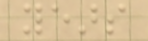years
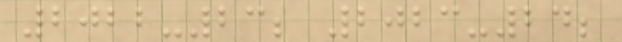2022-23; 2023-24;
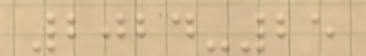2024-25
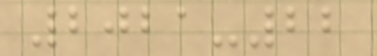2021-22
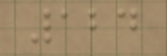124
